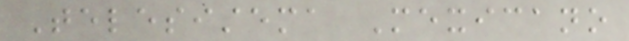Telesistema Mexicano
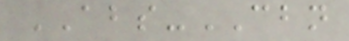ABS-CBN
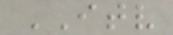ITV
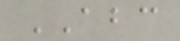ABC
